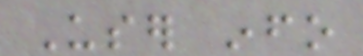User info
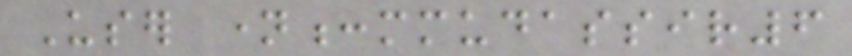User name:mmudassir6
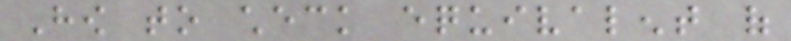How to check equivalent of
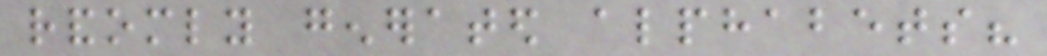randomly generated alphabets?
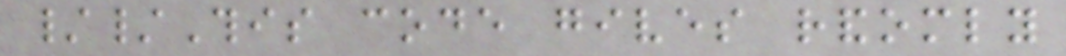//This code gives randomly
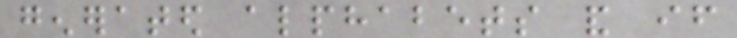generated alphabets and if
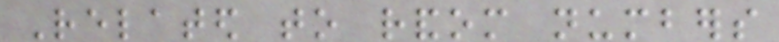Related to random numbers
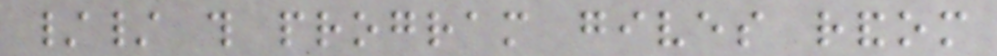// this program gives random
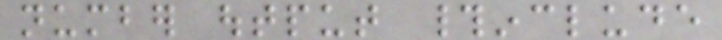number output #include
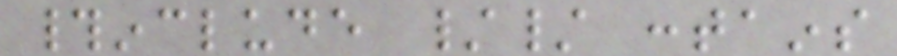#include // contains
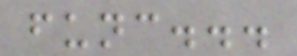func...
